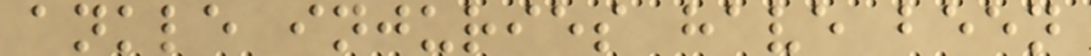ankle injuries have been
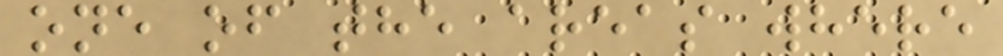one of the areas where
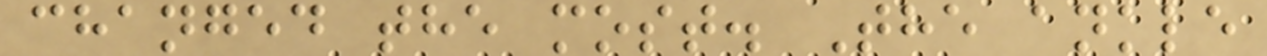changed the most. The ankle
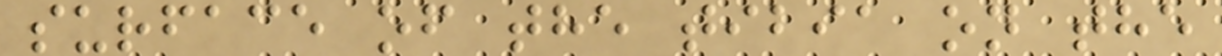surface of the tibia on the
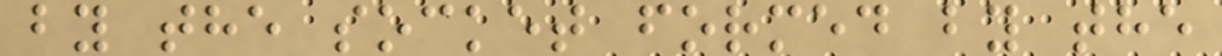by the socket formed by the
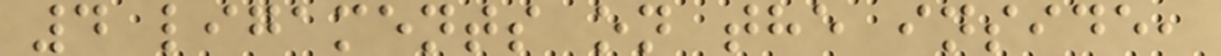4 ligaments on the inside,
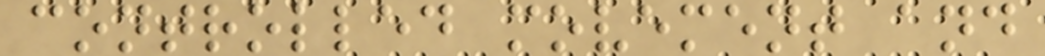controlled movement and
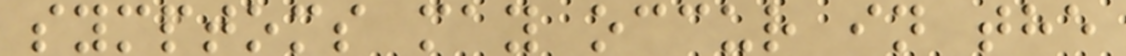symptoms may occur in the
